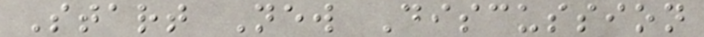Start New Discussion
